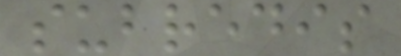subredis
